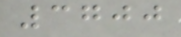3700
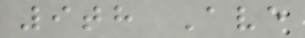9th Ave
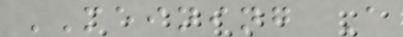MEINING A
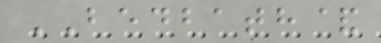BEDBATH&
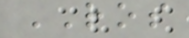ROS
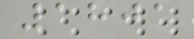1801
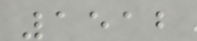1512
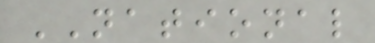NATIONAL
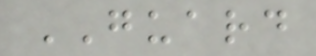GUARD
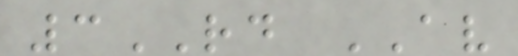3RD AV
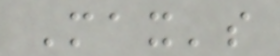Max's
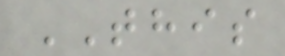THIS
